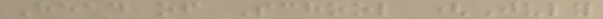Head of School (July
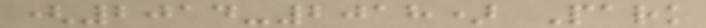(2014-2018) Park
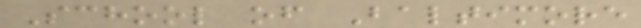School of Baltimore
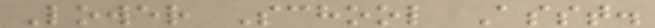Lower School Asst.
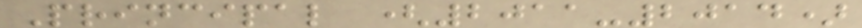Principal (2011-2014)
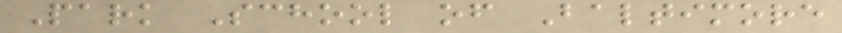Park School of Baltimore
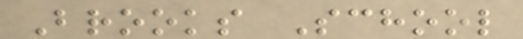Brooks School
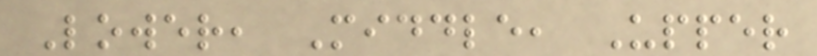Lower, Middle, Upper
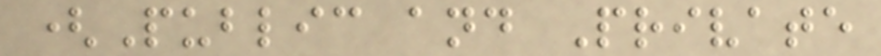(Public and Private
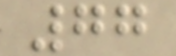77
